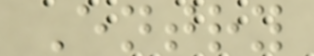Entry
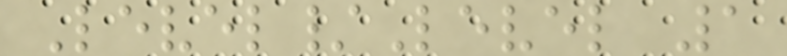Level/Level 1
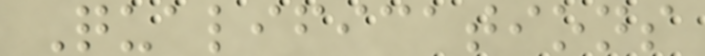Qualifications
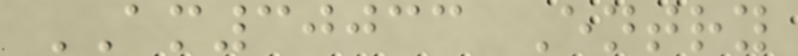AM30033 Entry
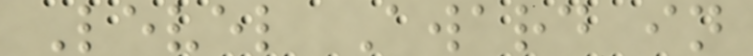Level Award in
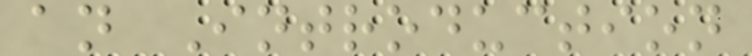an Introduction
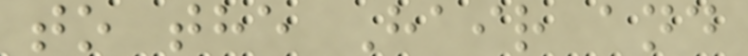to the Hair and
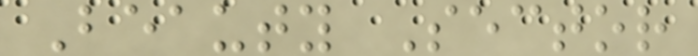Beauty Sector
